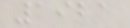1921
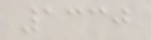1330
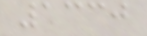1330
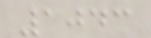1043
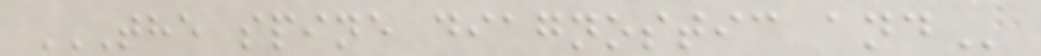THE SPINE DIAGNOSTIC AND
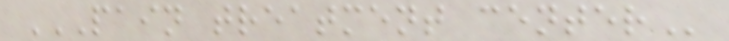PAIN TREATMENT CENTER
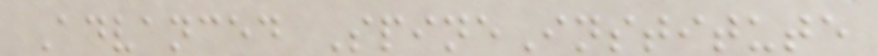Advanced SpineInstitute
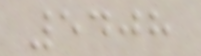5408
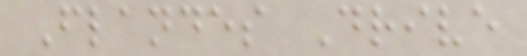Flandes Drive
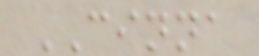CINNA
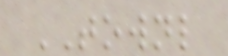TOWNL
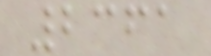2361
